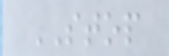STOP
